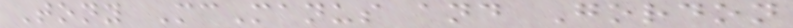Tony McManus and Gordon
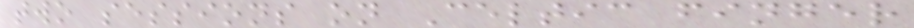two sessions on Celtic finger
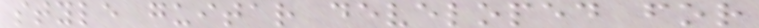style guitar developed for
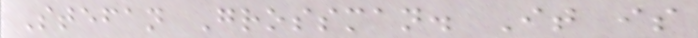Stefan Grossman. It is
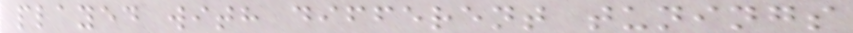played with different tunings
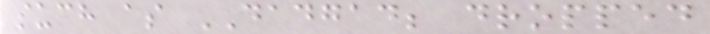such as DADGAD; dropped
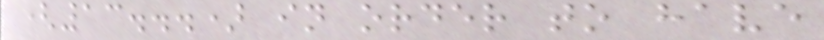(13...) in order to have
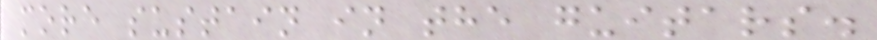more sustain in the guitars.
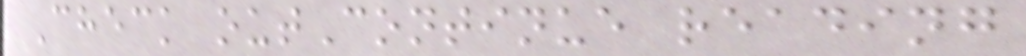Check outContinue reading
